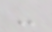-
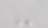-
